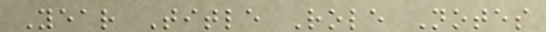Year Title Role Notes
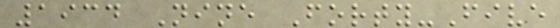1934 Nine Forty-Five
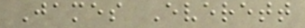James Everett
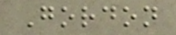Gordon
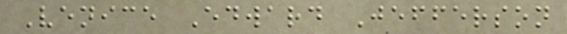Venice Edward Jefferson
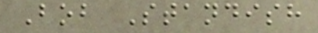Bob Standish
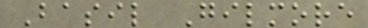Basil Gilmore
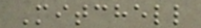Mitchell
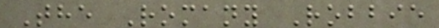The Romany Robbie
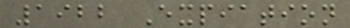1922 Expiation
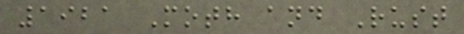1921 Moth and Rust
